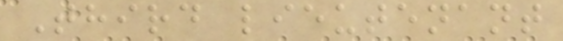Third lieutenant
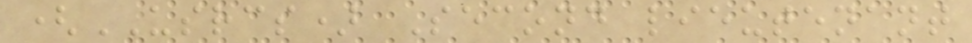(USRCS) Second lieutenant
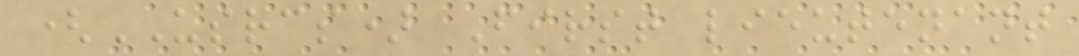(USRCS) First lieutenant
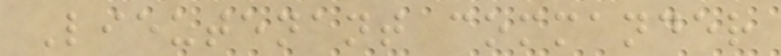Lieutenant commander
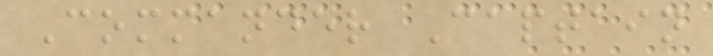Commander Captain
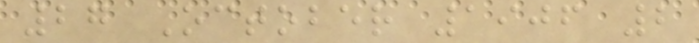27 October 1906 2
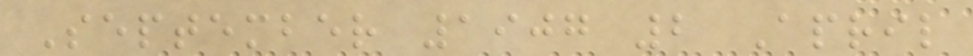September 1907 2 April
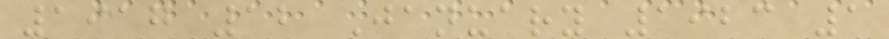1917 12 January 1923 1
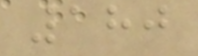180
